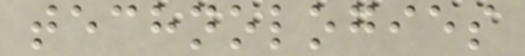technologies
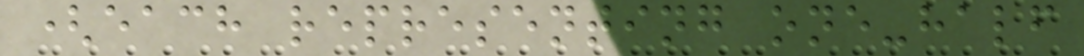(each representing one-half
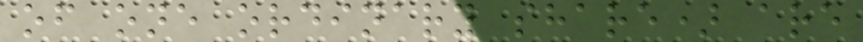of one ordinary share) are
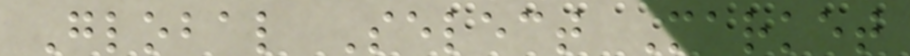Global Select Market
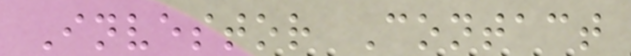Investor Contact
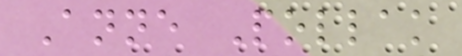Anne Pollak
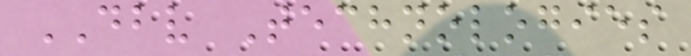DBV Technologies
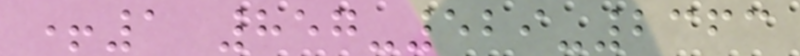+1 857-529-2363
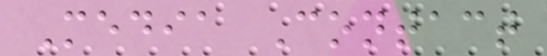Media Contact
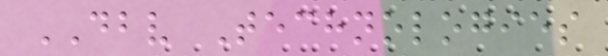DBV Technologies
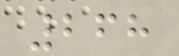268
